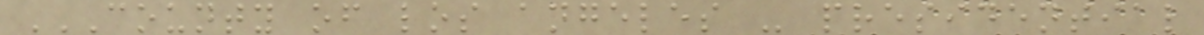COUNTY OF LOS ANGELES - PRESIDENTIAL
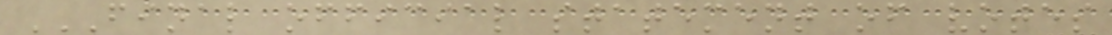FINAL OFFICIAL STATEMENT OF VOTES
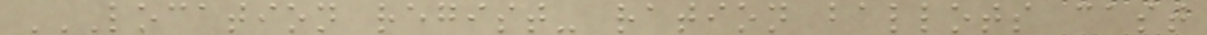LOCATION REGIST- RATION BALLOTS CAST
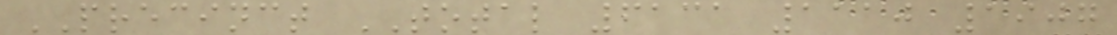PRECINCT TOTAL 6131 1110 1907
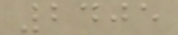2405
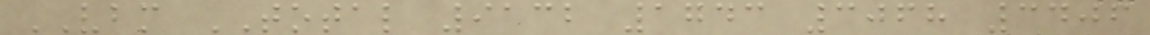VBM TOTAL 9132 1743 3068 3406
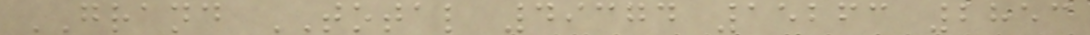GRAND TOTAL 49374 15263 2853
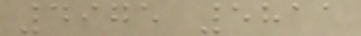4975 5811
